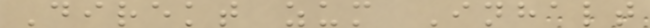Direkt zum Inhalt
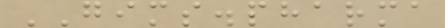GIMS.pharma
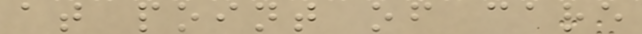at point of care
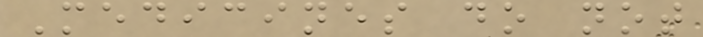Medicines do not
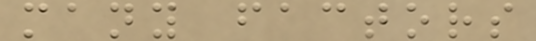many factors
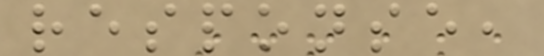response,
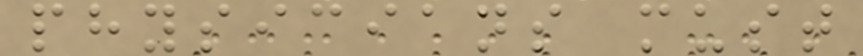physicians must
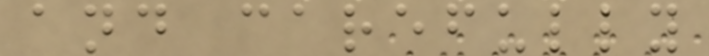and carefully
